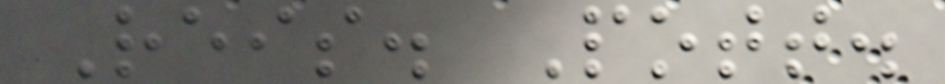Reis. Pott.
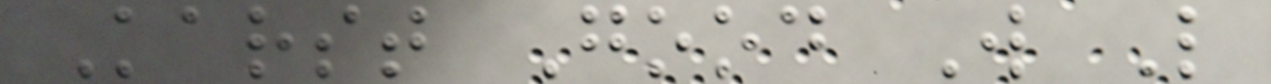Karst Good W L
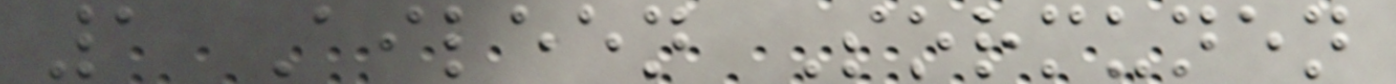1 Aileen Sormunen
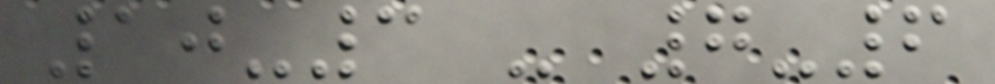10-3 - 7-6
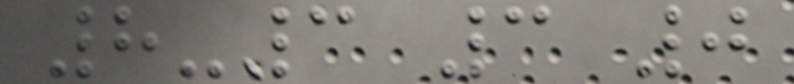8-3 3 0
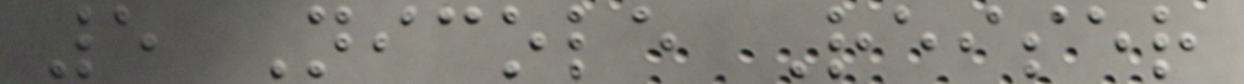5 Nicole Reiser
